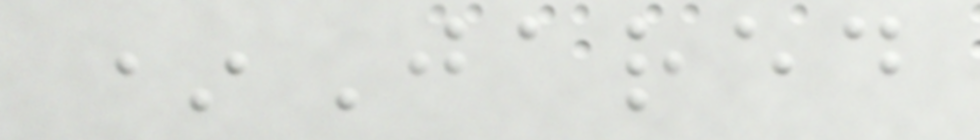*Jared
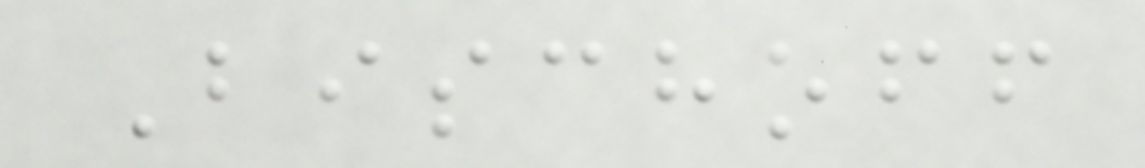Bischoff
